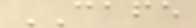CAFE
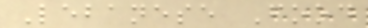Lebanese Food
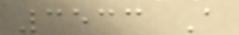3533 A
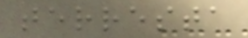terresta
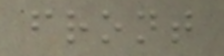front
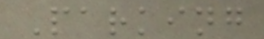Parking
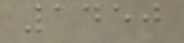1450
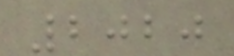2020
